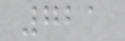721
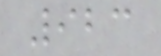923
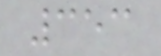353
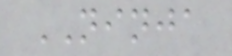NINJA
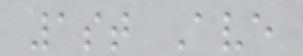1st Ave
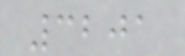3201
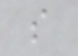s
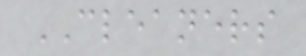CLEANERS
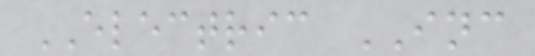ELECTRIC INC
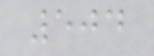504
